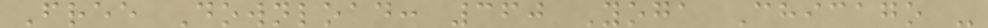Free Download: 360 Yoga Chicago -
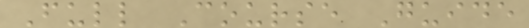Full Course Guide
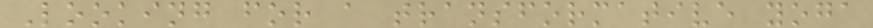Looking for a transformative yoga
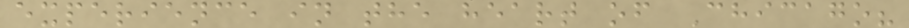experience in the heart of Chicago?
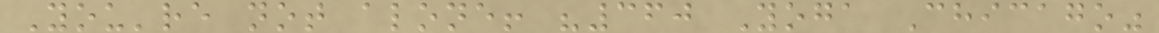You're not alone! "360 Yoga Chicago"
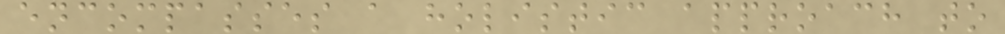encompasses a holistic approach to
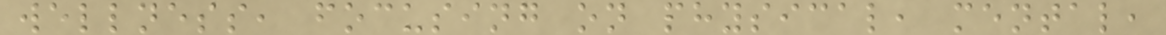wellness, focusing on physical, mental,
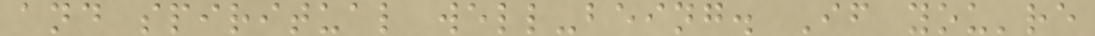and spiritual well-being. If you're
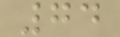74
